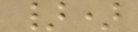})
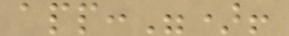app:")!
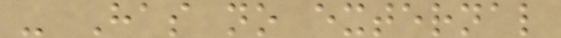- Has no external
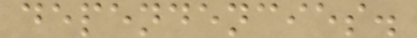dependencies.
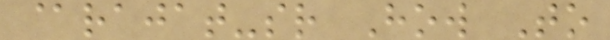@rajat-sr How To
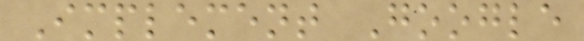Implement Google
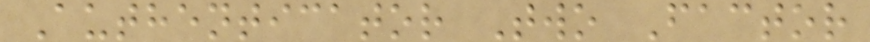Authenticator Two Factor
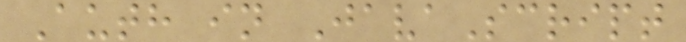Auth in JavaScript
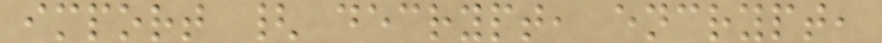import { decrypt, encrypt,
